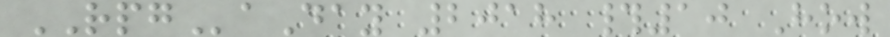RPGaDay 2018 #10 How
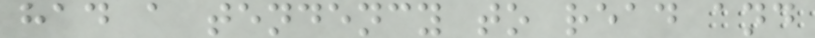had a tendency to read and
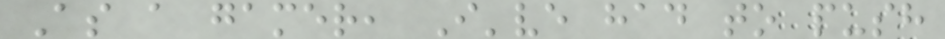As a gamer, I've had to push
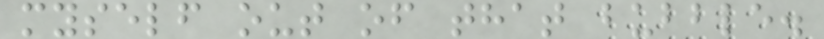myself out of that bubble.
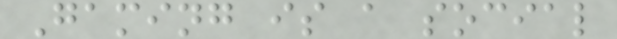Gaming is a social
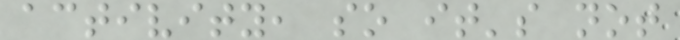activity, so it's not
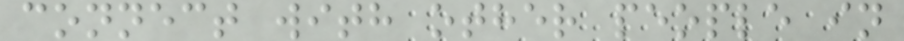connect with other people in
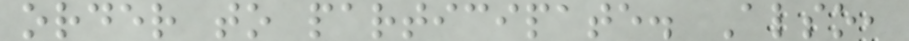order to participate. Also,
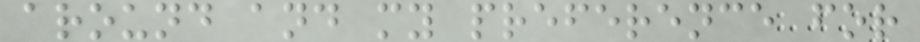around and my preference for
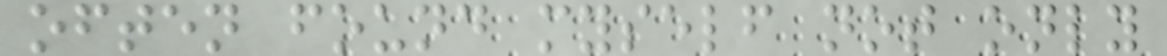often found myself not only
